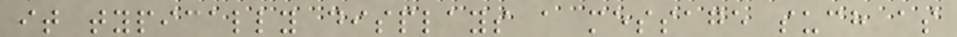it typically displays a message such as
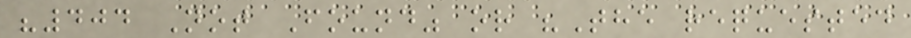"404 Not Found" or "The requested
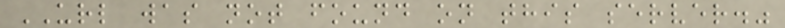URL was not found on this server."
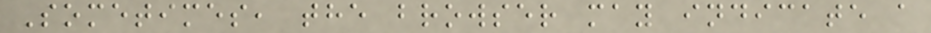Sometimes, the browser may indicate a
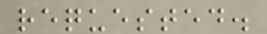requested.
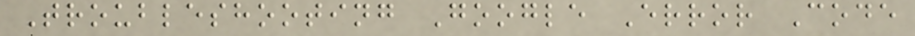Troubleshooting Google Error Code
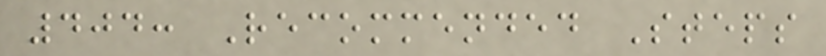404: Recommended Steps
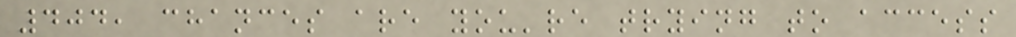404, chances are you're trying to access
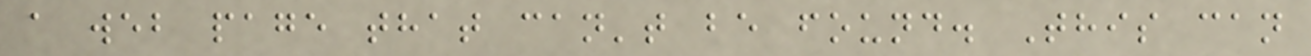a web page that can't be found. This can
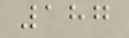187
